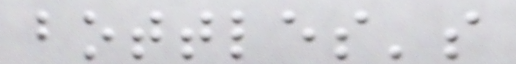bottles's
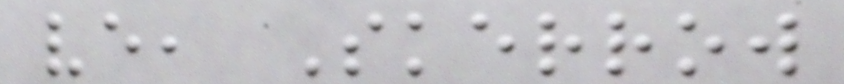ve, Skerrow
